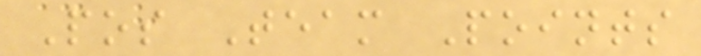Pos Team Points
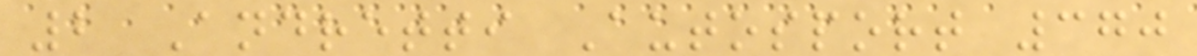2 Andretti Autosport 370
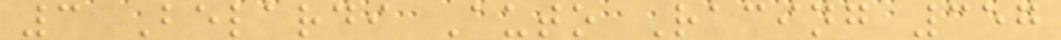3 Belardi Auto Racing 357
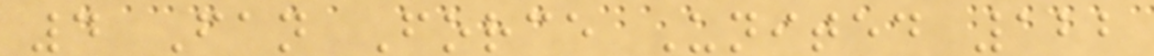4 Fan Force United 122
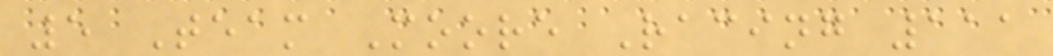5 Team Moore Racing 111
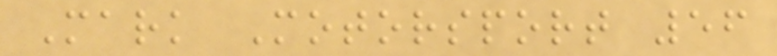Mark Motorsport 56
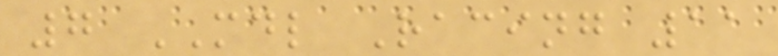7 MDL Racing 11
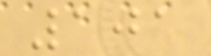101
